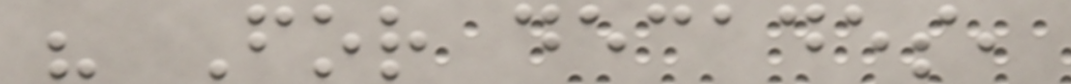" For decades,
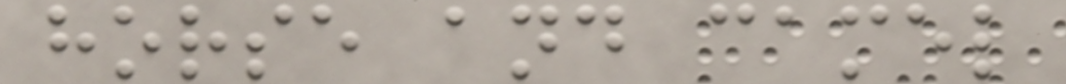horse and camel
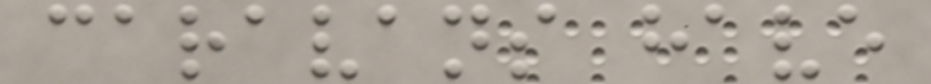caravans have
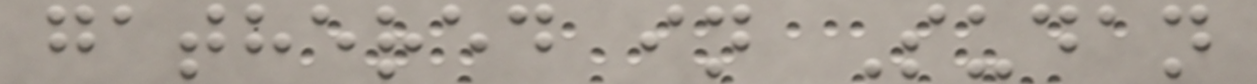gathered in Sudan
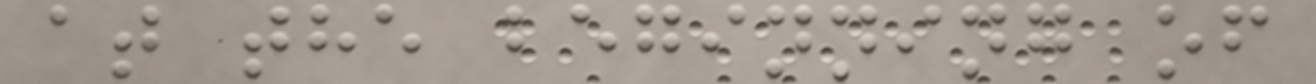at the beginning of
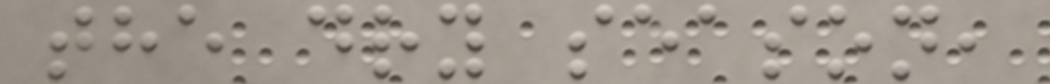the dry season,
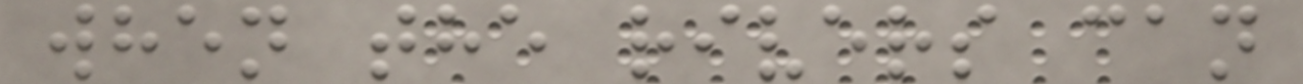when the rivers can
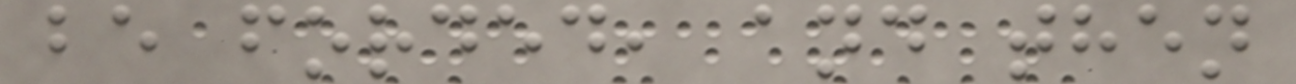be forded, and then
